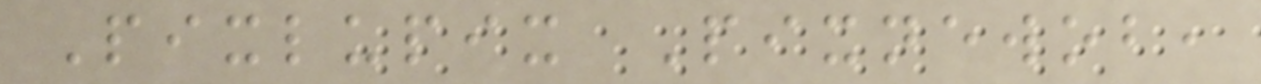Pixlupix Pixnewob,
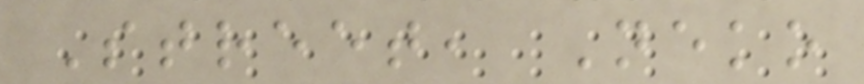Street, Neko
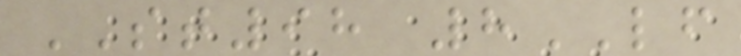ST98 8LF
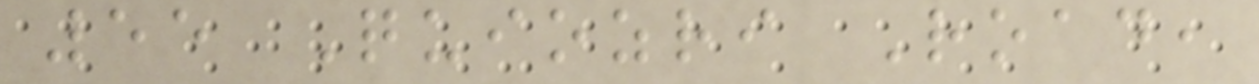55 Quiozri Road,
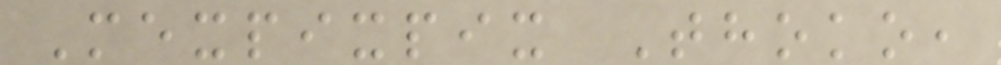Mexpixpix Thoko,
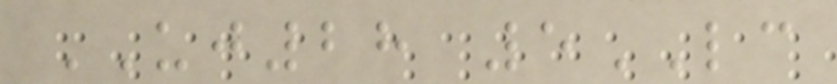UJ28 5LC
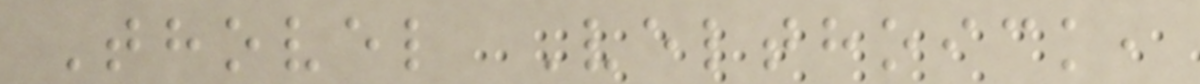Thovel Velthoick,
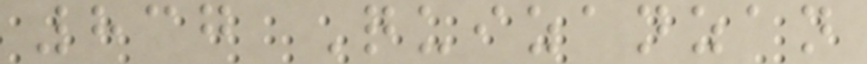837 Quizanzan
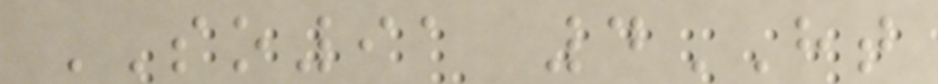SO91 4HT
